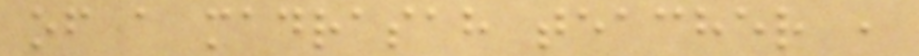of a madrasah teacher ,
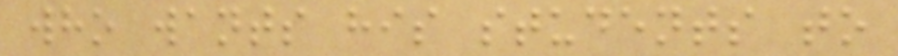who wants his students to
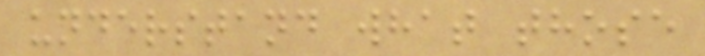understand what those
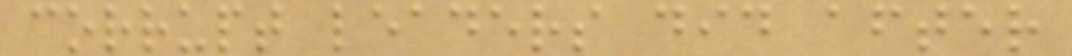corrupt leaders did after
